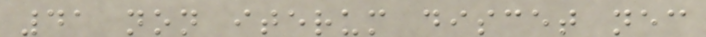41 non iterum discet nec
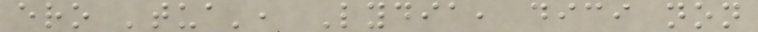ero 'tua', Lydia, dici non
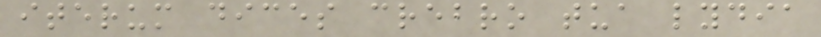iterum dices crebro tua lydia
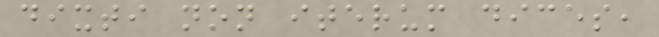dixti non iterum dices,
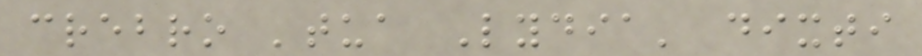crebro 'tua Lydia' dixti
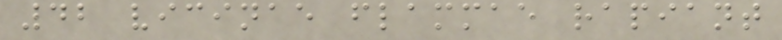42 vicinae flammae rapiant
